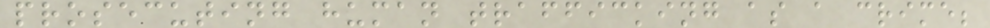prosecuting human trafficking as a crime;
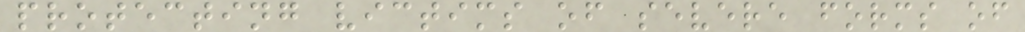protecting victims of severe forms of
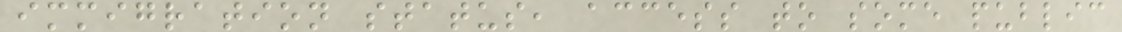immigration status, access to some public
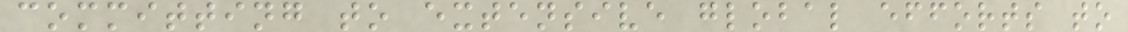committing to extensive global efforts to
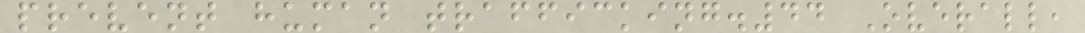prevent human trafficking.44 Overall,
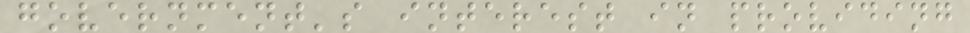government's interest in providing
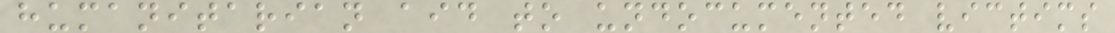humanitarian aid to undocumented victims
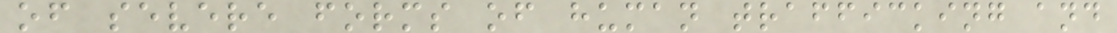of severe forms of human trafficking and
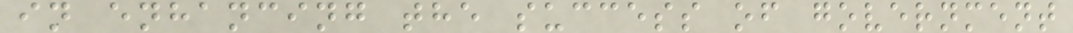in enhancing the success of government
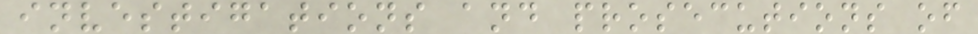investigations and prosecutions of
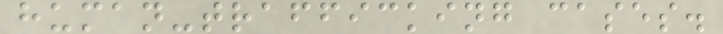human-trafficking cases.
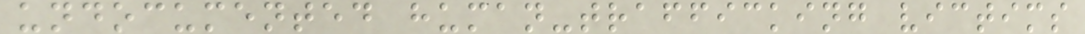undocumented human-trafficking victims
